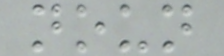noun
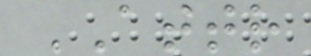ATTR
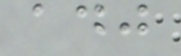adj
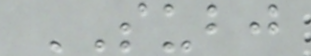SUBJ
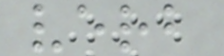verb
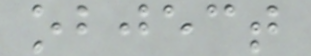object
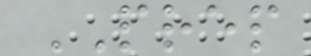PREP
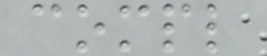compl
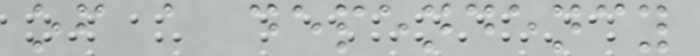of a dependency
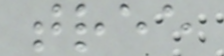tree
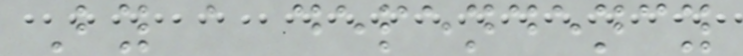By a dependency
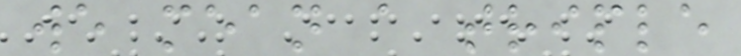we mean a triple
